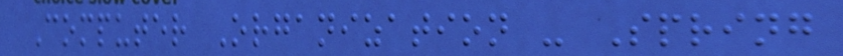Computer Organization - Spring
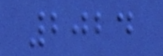2024
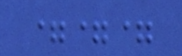===
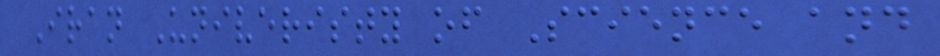Iran Univeristy of Science and
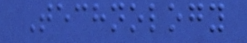Technology
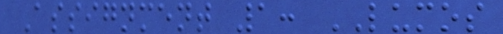Assignment 1: LUMOS
